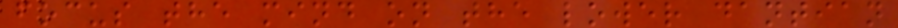focus the mind on the lower dantian
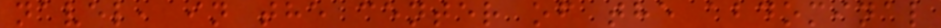navel, in the center of the abdominal
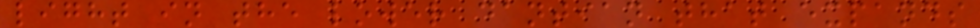light in the lower dantian that expands
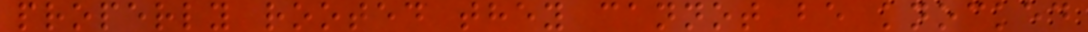properly rooted they cannot be knocked
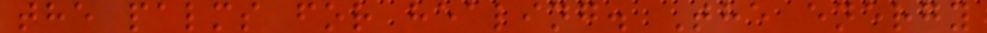the palms for healing. The energy
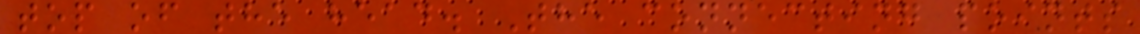top of the head. The connecting points
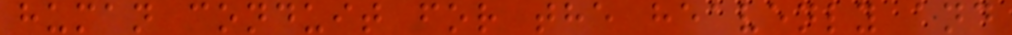human conduit for the heavenly and
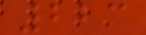223
